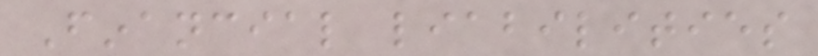Financial liabilities
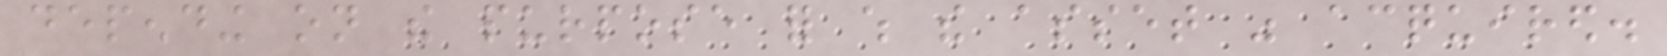depending on the purpose for which the asset was acquired.
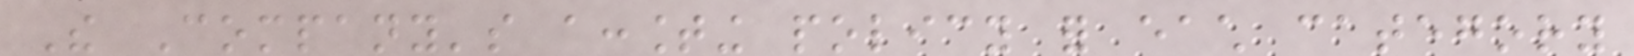The Company's accounting policy for each category
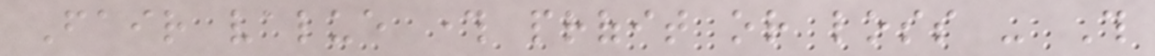Fair value through profit or loss - This
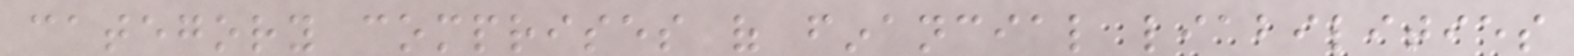category comprises of financial liabilities
